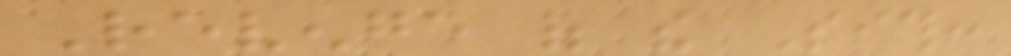Revenge of the Sith:
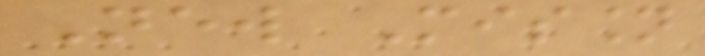New Mission
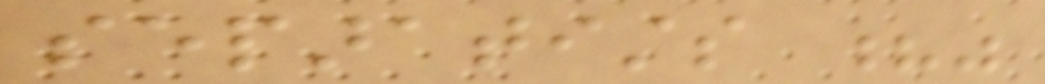separatists ?"
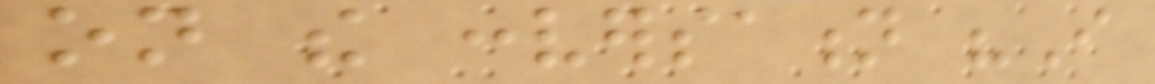on the conversation "I
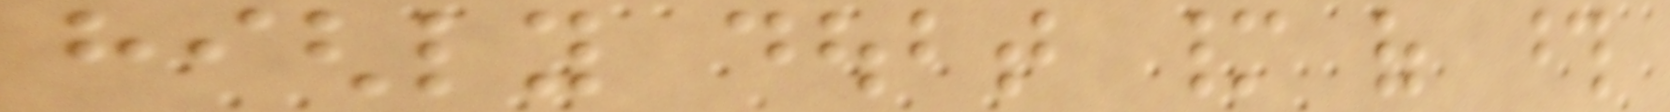highly doubt many of those
